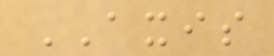AXIS
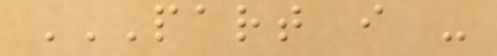PART I -
